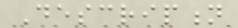Description
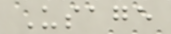Usage
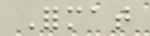Format
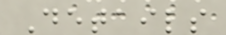Details
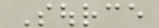Source
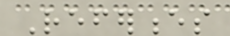References
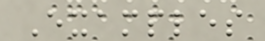Examples
